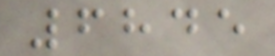6845
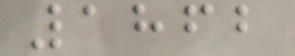1862
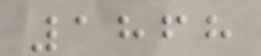1868
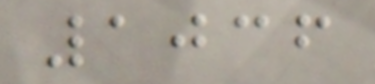1036
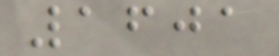1601
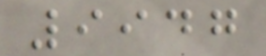9947
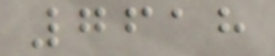7618
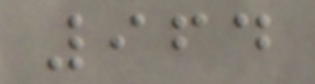964
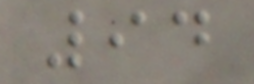94
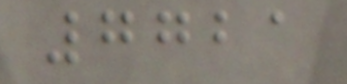7721
